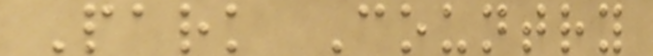Park Country
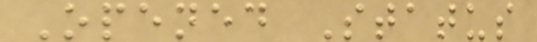Opened Status
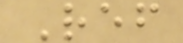Ref
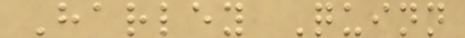Harley Quinn
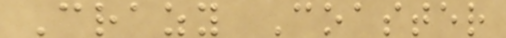Crazy Coaster
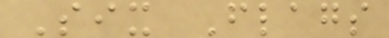Six Flags
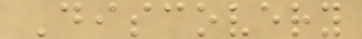Discovery
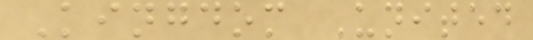Kingdom United
